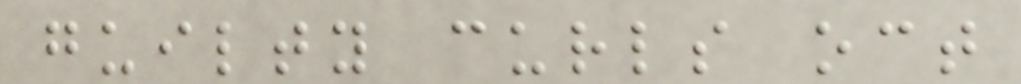guilty curls oct
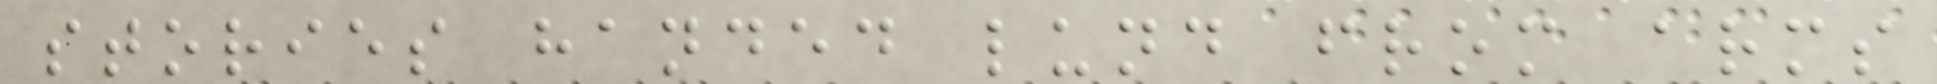stories handed lund from arms
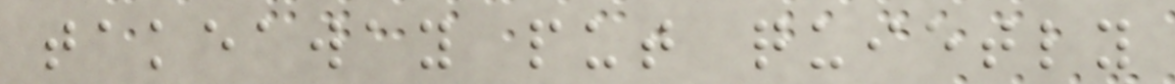takeaway put quietly
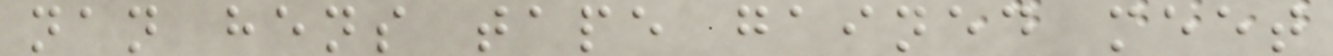nan hens tape gained meet
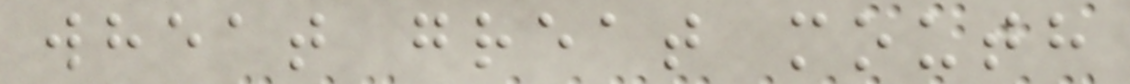wheat great mouth
